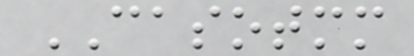CASOTMM
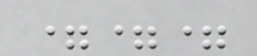===
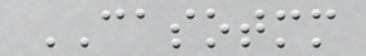CASOTMM
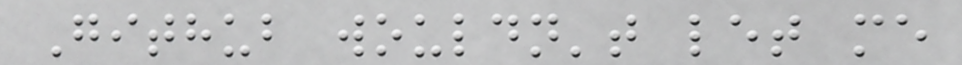Github wouldn't let me
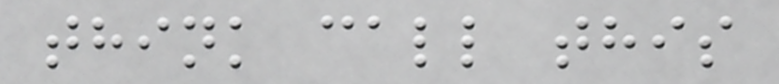think call this
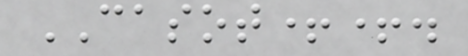CASOT++.
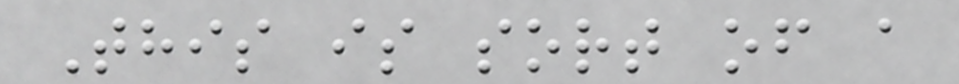This is sort of a
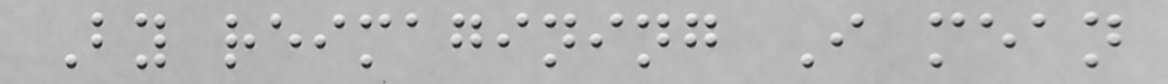By reimagining I mean
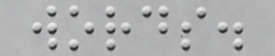words.
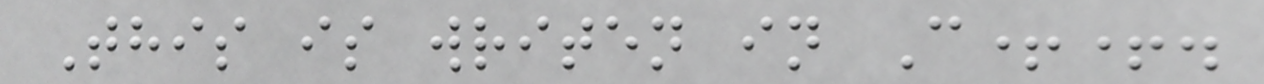This is writen in C++.
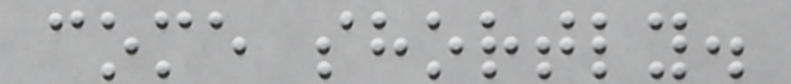come shortly.
